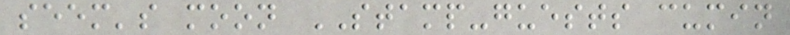seem's moon STAMP-guests cumin
